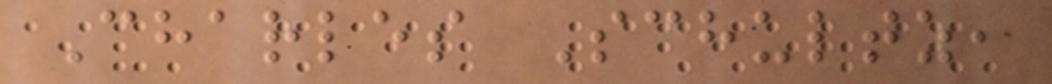Charles Schultz,
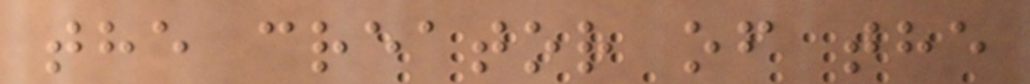the creator of the
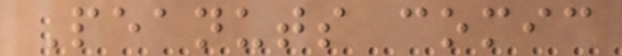Peanuts comic
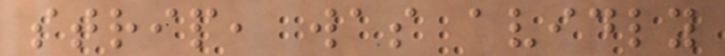strip, was avidly
